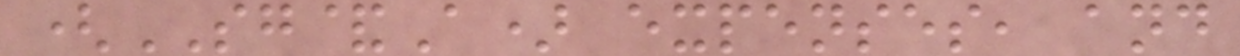(SG&A) expenses, and
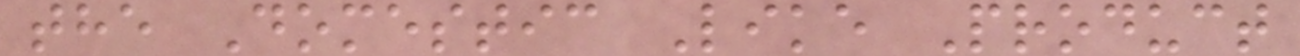the Domestic Like Product
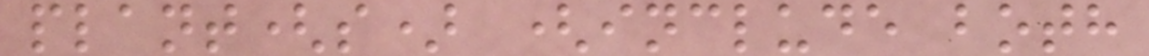plant(s) (include both
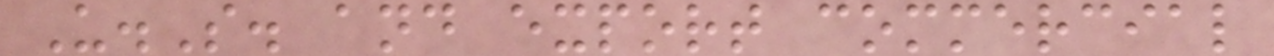U.S. and export commercial
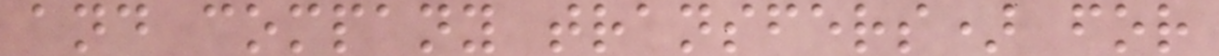and company transfers) for
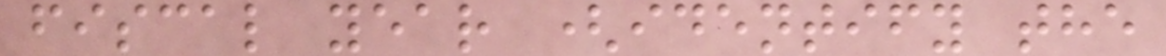fiscal year (identify the
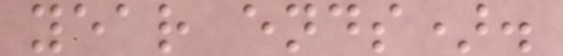year ends).
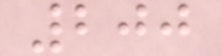200
